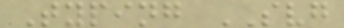Typing SVG
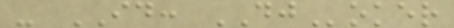- ID: DJoker
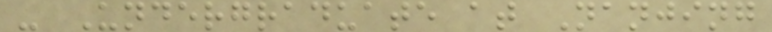- Undergraduate at Nanjing
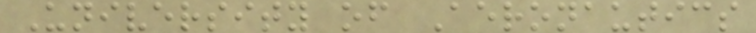University of Aeronautics
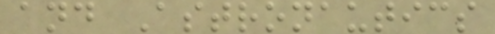and Astronautics
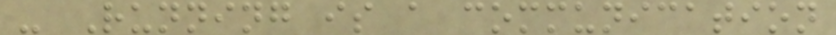- Running is a communication
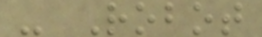- Robot
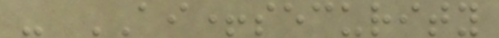- AI+security
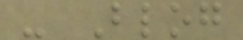- Blog
